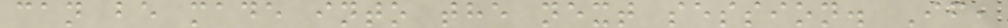can be made into the next session. If,
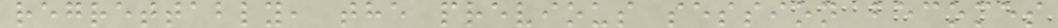regrettably, the previous session becomes
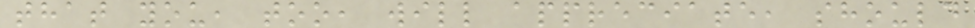that you, too, will appreciate, should
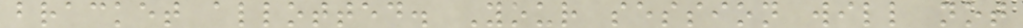bracket allotted. Your session will not
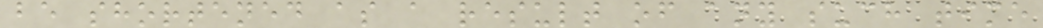be shortened as a result of any such time
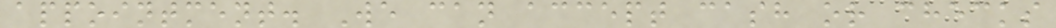appointment. We can accept cash or checks
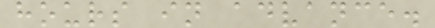hours in advance.
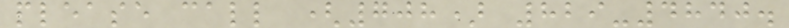please call (708) 829-4840.
